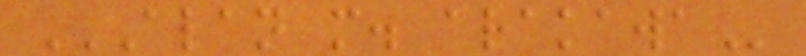ALAN M. ARAKAWA
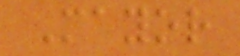Mayor
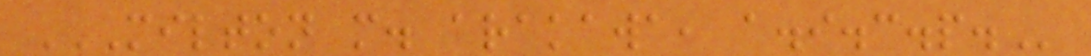MILTON M. ARAKAWA, A.I.C.P.
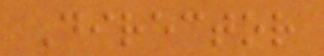Director
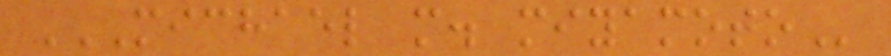MICHAEL M. MIYAMOTO
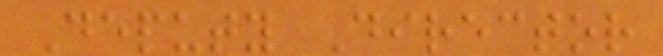Deputy Director
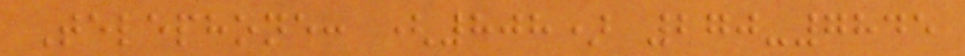Telephone: (808) 270-7845
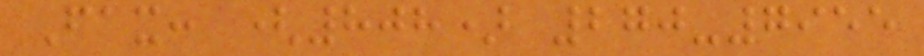Fax: (808) 270-7955
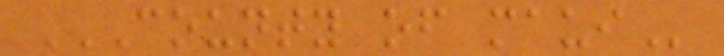COUNTY OF MAUI
